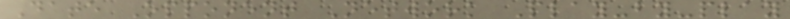Date Opponent Network Play-by-play
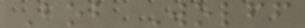Bob Wolff
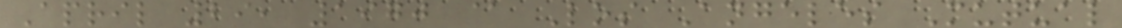April 29, 1970 @ Los Angeles Mutual
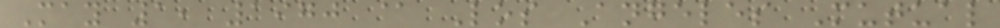May 1, 1970 @ Los Angeles Mutual
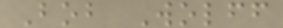Bob Wolff
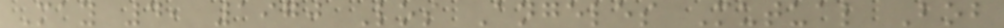May 4, 1970 Los Angeles Mutual Bob
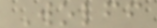Wolff
